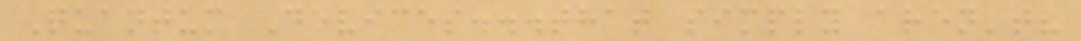Quantum Devices...that simply aren't?
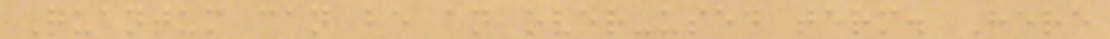Quantum can be an over-used term. Here
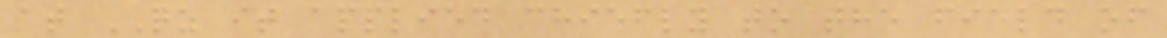at QZ it applied chiefly to the field of
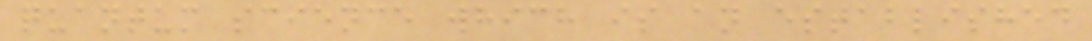quantum science which is an established
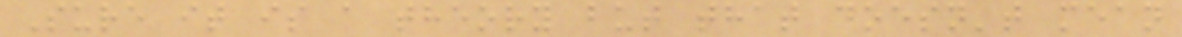Sure it is a theory but that doesn't mean
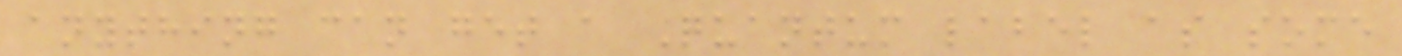anything can get a Quantum label as some
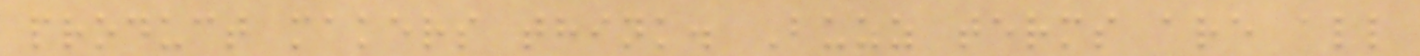product makers think. Buzz terms are all
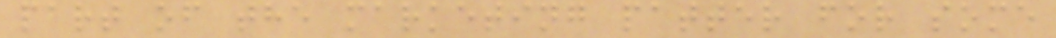part of the marketing patter for some
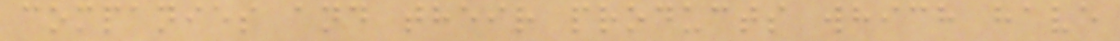companies and their products which have
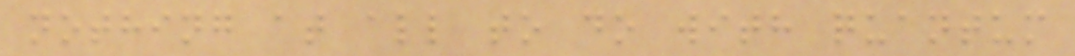nothing at all to do with quantum
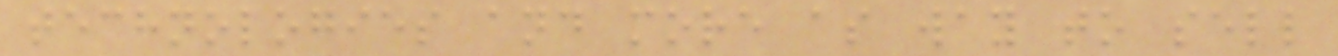technologies and more as way to sell
